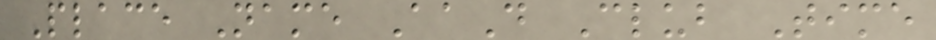Place Name AaD Club Time
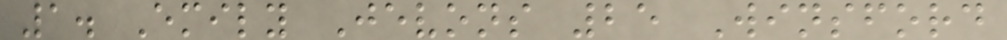1. Emily Jevons 25 Winsford
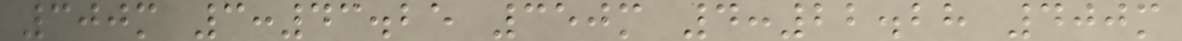300m 3:43.25 350m 4:22.28 400m
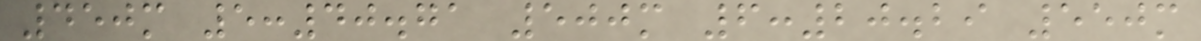450m 5:40.71 500m 6:20.29 550m
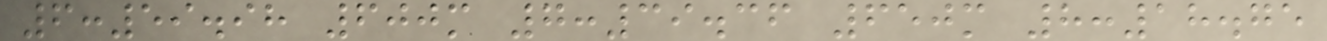6:59.98 600m 7:39.36 650m 8:18.75
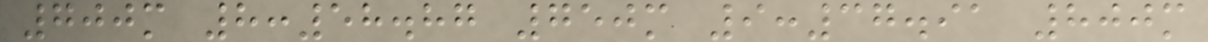700m 8:58.87 750m 9:37.91 800m
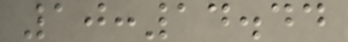10:14.44
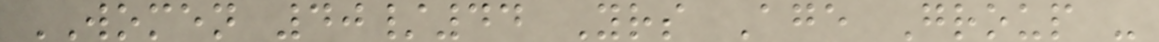WOMEN 40/44 Yrs Age Group -
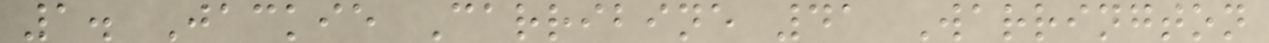1. Jackie Carribine 41 Warrington
